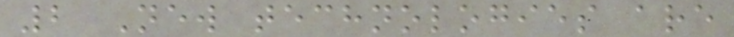2 New technologies are
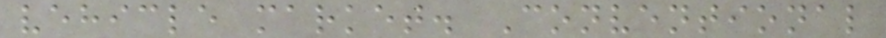vehicle market. Conventional
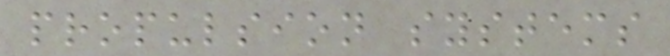propulsion systems
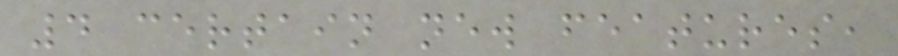4 certain new features,
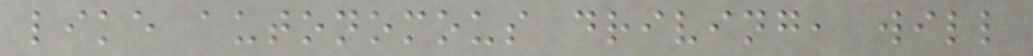like autonomous driving, will
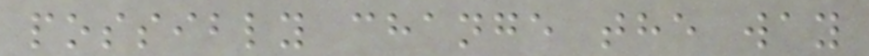possibly change the way
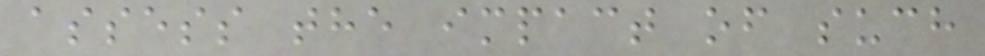assess the impact of such
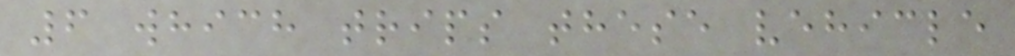6 which trips these vehicle
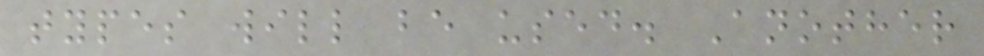types will be used. Another
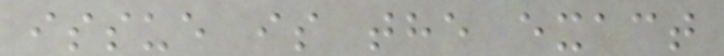issue is the exact
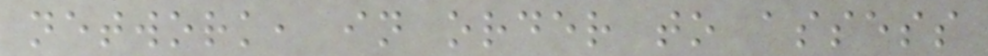network, in order to assess
